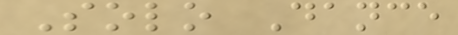Solo Dance
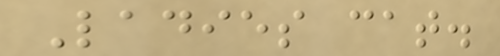Ladies cat.
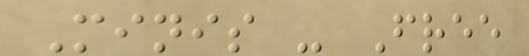Minis - Free
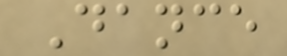Dance
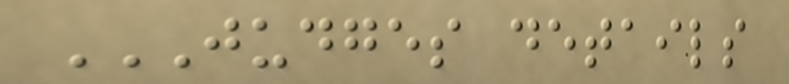JUDGES DETAILS
